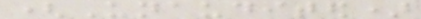(Unaudited)
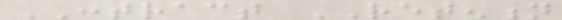CONTRACT RETENTION
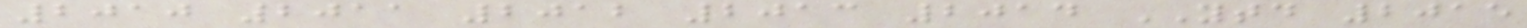2010 2011 2012 2013 2014 YTD 2015
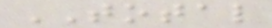TOTAL
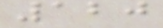120
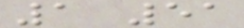1 51
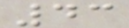43
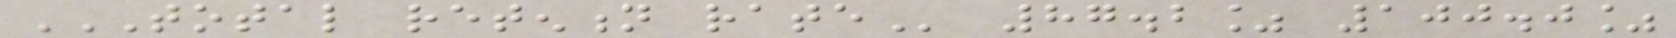TOTAL RETENTION RATE 87.2% 100.0%
